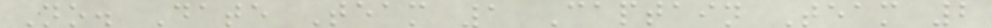No. Date Team 1 Captain Team 2
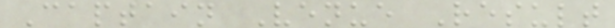Captain Venue Result
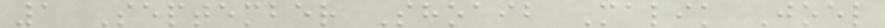1 September Shoaib Malik Joel
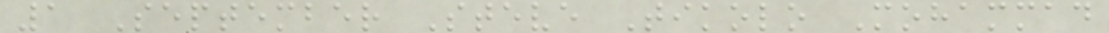1 September Steve Tikolo Mohammad
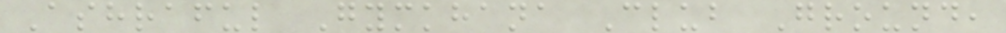Ashraful Gymkhana Club Ground,
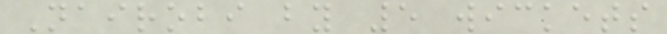Nairobi by 5 wickets
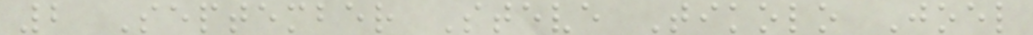2 September Steve Tikolo Joel
